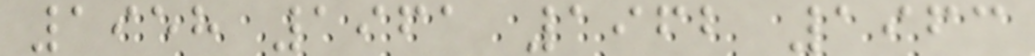1958 1961 1962 1963
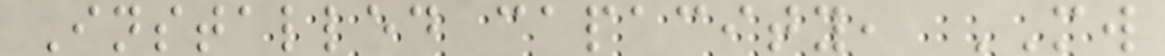Installed capacity, MW
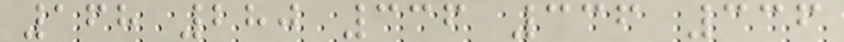168 280 336 336 336
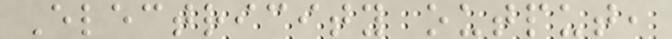Electricity output,
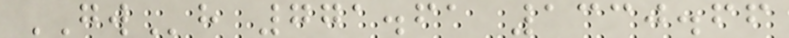GWh 771.61 1330.66
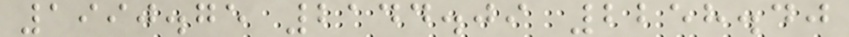1990.75 2144.09 2258.40
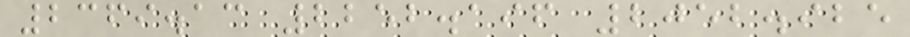2369.13 2252.196 2052.925
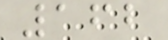162
